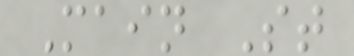Main St
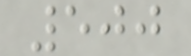500
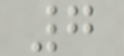7
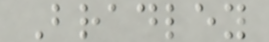Bradley
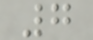7
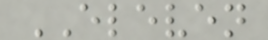ELEVEN
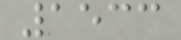1533
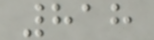818
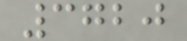3720
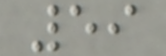59
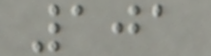101
